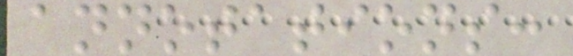annotations:
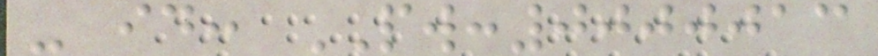- id: PW:0000013
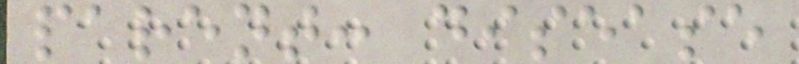parent: disease
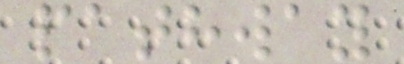pathway
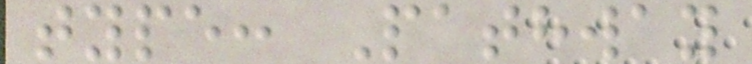type: Pathway
